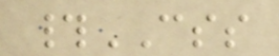#CSS
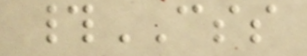#CSS
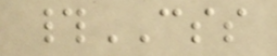#CSS
